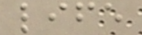life
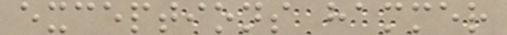exceptions hammer
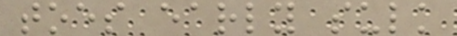toes early sulk
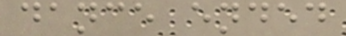dance ended
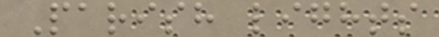Parish lights
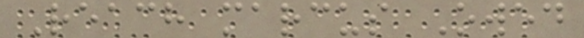Reach marcus Owed
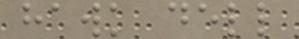hawk dell
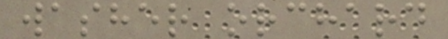washer orchard
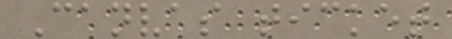Canvas ticket
